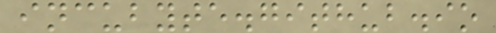incubyte.github.io
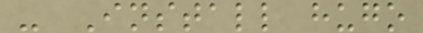- Install hugo
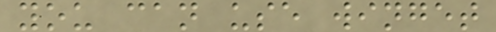you can use winget
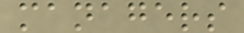managers
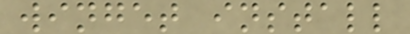winget install
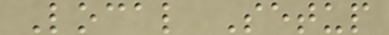Local Setup
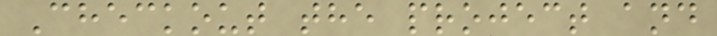Checkout the project and
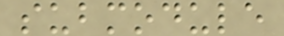submodule
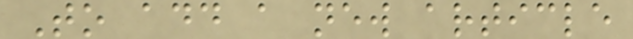To add a new article
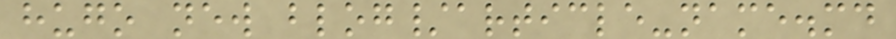hugo new blog/article-name.md
